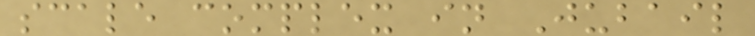scale complex in Jubail
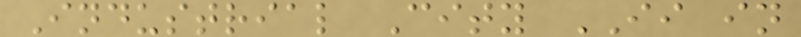Industrial City II in
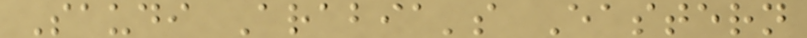Saudi Arabia's Eastern
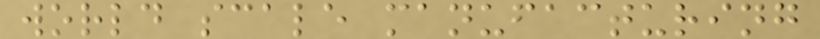world scale manufacturing
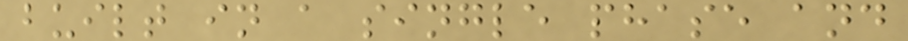built in a single phase and
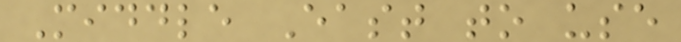Middle East to use
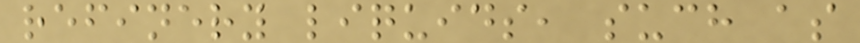refinery liquids, such as
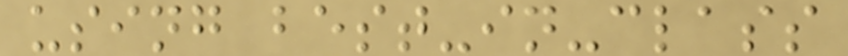using best-in-class
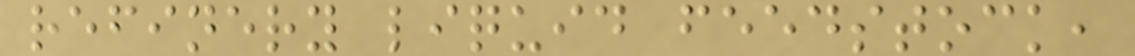refinery liquid feedstock,
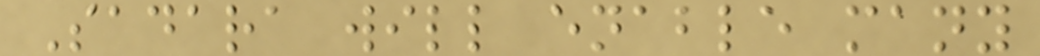Sadara will enable many
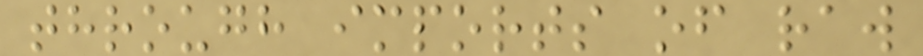through imports of raw
